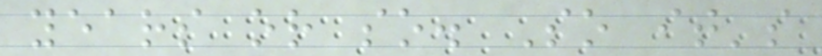years or so. So it's
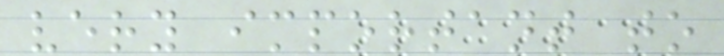very important to
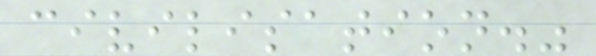civilisation."
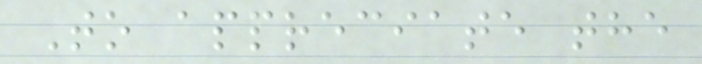To appreciate the
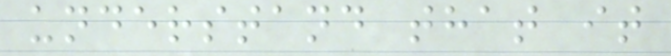understand that it
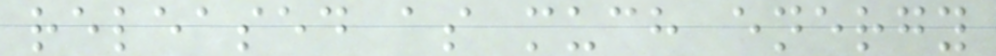released as much energy
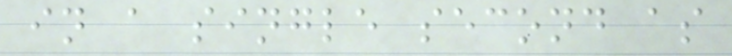in a single second as
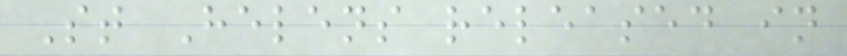St Helens released in
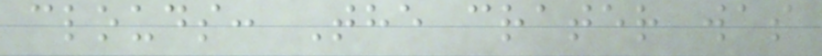clouds: The crater was
